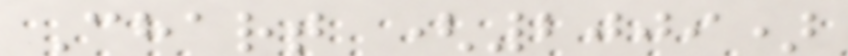Chart (2009)
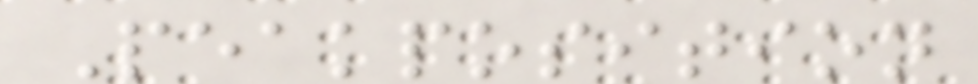Peakposition
